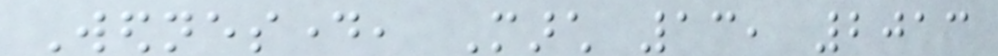Wednesday, March 13, 2013
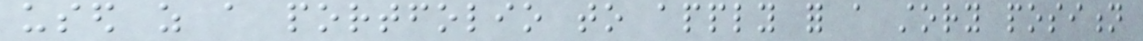used as a portfolio to apply for a story position
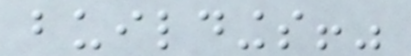buildings!"
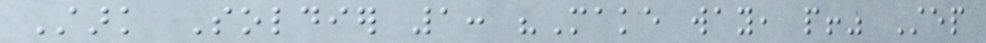Stark Soldier 1: "Make way, people!" Step
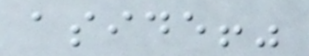aside!"
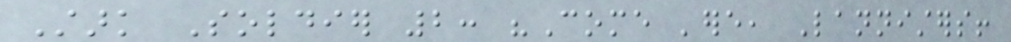Stark Soldier 2: "Come 'ere, Lannisters!
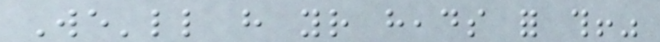We'll have your heads for this!"
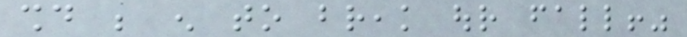should be enough to break our fall!"
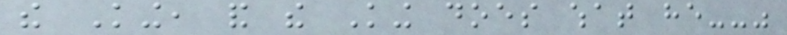the King, and the King does what he--"
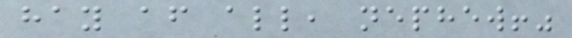hay after all, nephew!"
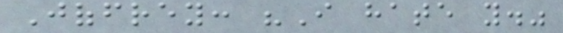Joffrey: "I hate you."
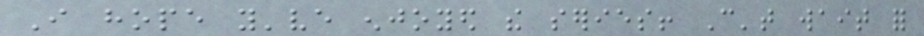I hope you've enjoyed the series! Can't wait for
